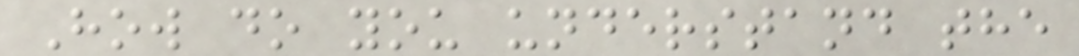How do you understand the
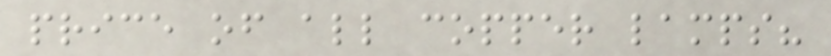price of all copper lamps?
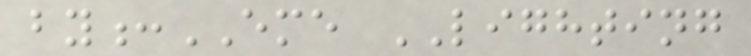by:EME LIGHTING
